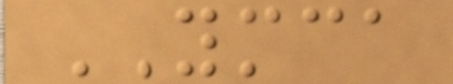YMCA
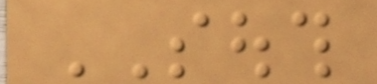SOUTH
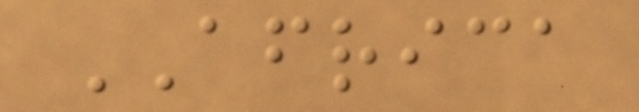AFRICA
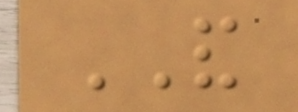AND
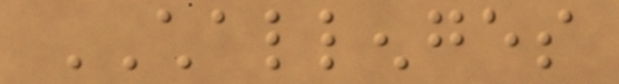CHALLENGES
